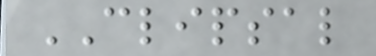CLIPSAL
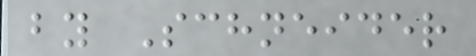by Schneider
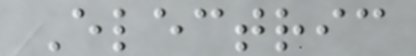Electric
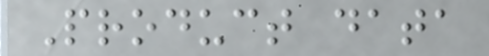Product data
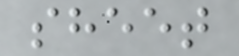sheet
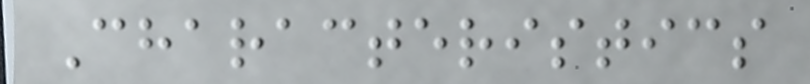Characteristics
